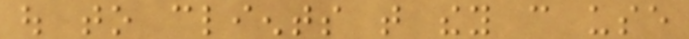out to clients that they can use
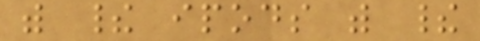with their ipods with their
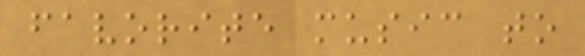favorite music to
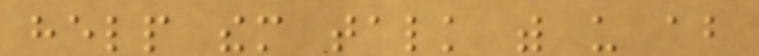help them talk with us about
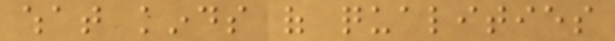what kinds of qualities
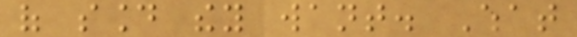of sound they want. What
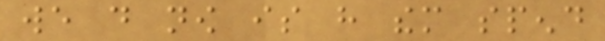we do now is have them spend
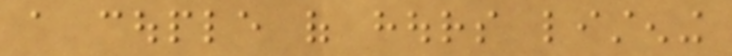a couple of hours listening
